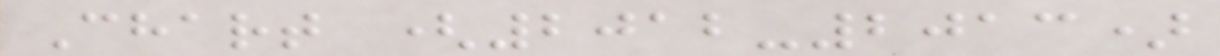Chart (2012-2013)
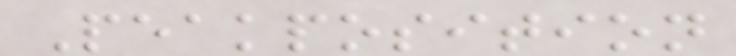Peakposition
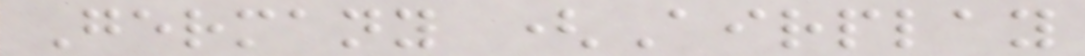Germany (Airplay
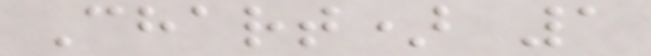Chart) 1
